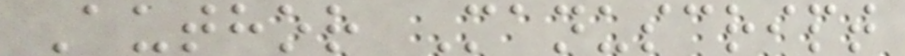Author Manuscript
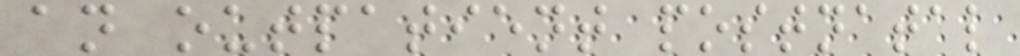an outpatient postnatal
